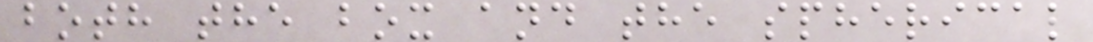both the box and the spherical
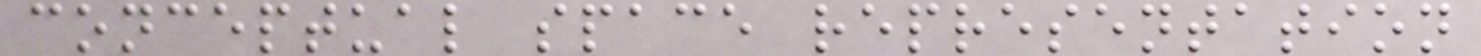conceptual space representation
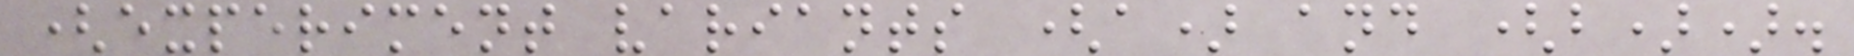(experiment variants (a) and (b)).
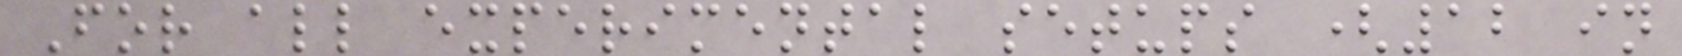For all experimental setups (12 in
